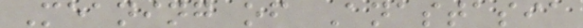Meaning of Anastasia
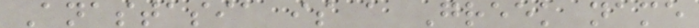Anastasia is a Greek name
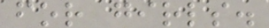for girls.
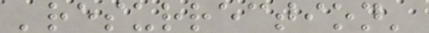'resurrection'
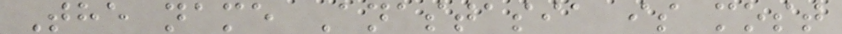The name Anastasia is most
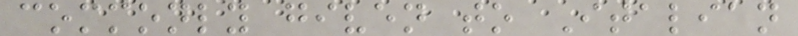commonly given to Italian
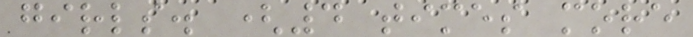girls. (4 times more
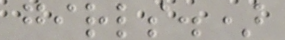girls.)
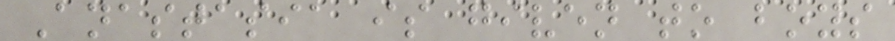Anastasia is given to boys
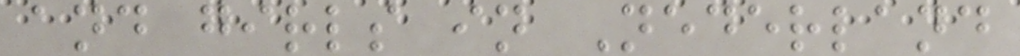and girls in Nederland
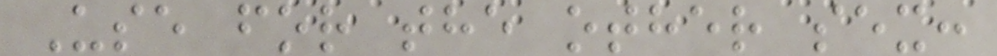Use for the other sex:
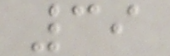39
